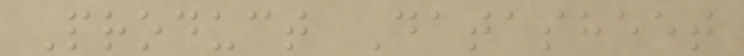Product Datasheet
